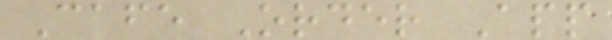Cafe Order App
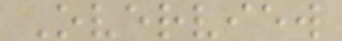Overview
